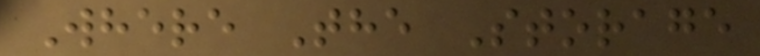Where The Storage
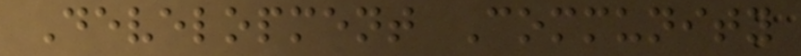Development Community
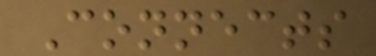Connects
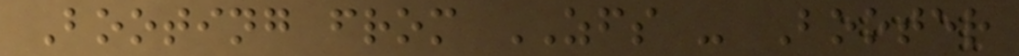Booting from ZFS - Booter
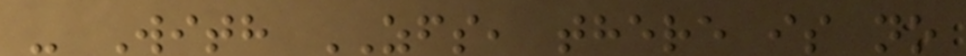- With ZFS, there is no
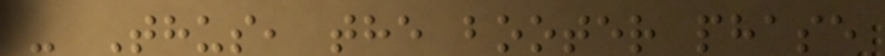- Thus, the booter phase
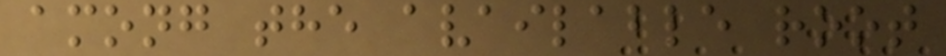among the available root
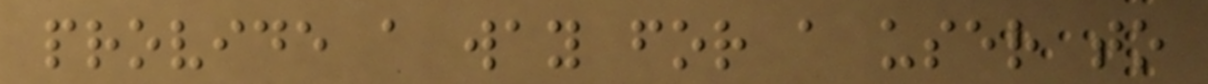provide a way for a user to
